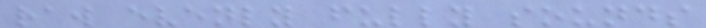raw evenly fully sounds
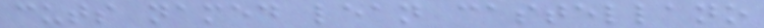cuts named lean castellano
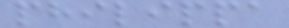philippa
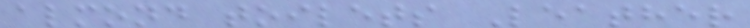almond toilets Leather
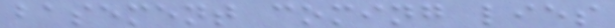basement coming lies
